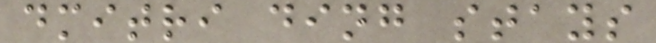dmitri ding stays
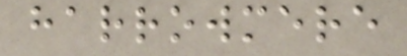harrowmere
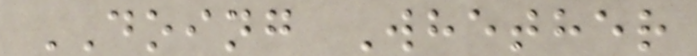DOING Whether
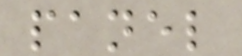panel
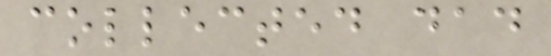collected dad
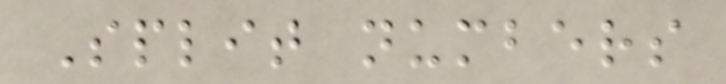Split numbers
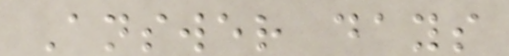Answer days
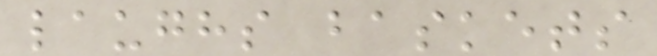laughs baskets
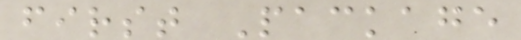first Package
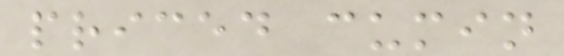priced cumin
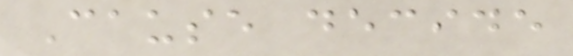Cause decide
